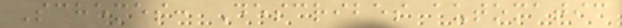Schemes: Describes automatic
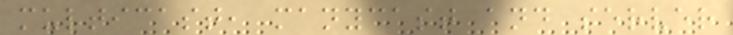multicast, manycast and server
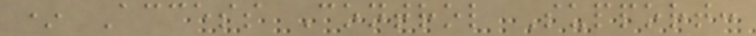* Access Control Support:
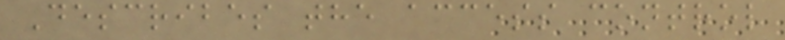Describes the access control
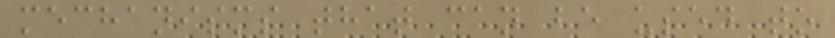mechanisms that can be used to
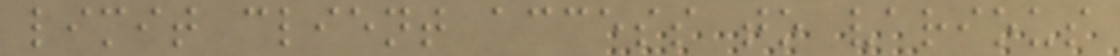limit client access to various
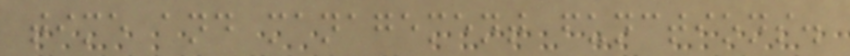time and management functions.
